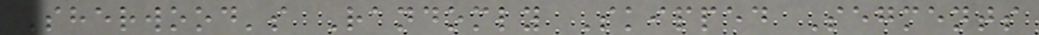Sherwood's Randomly Skipped Segments
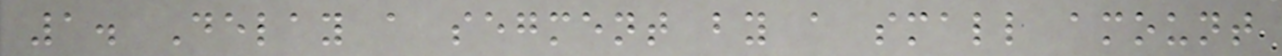1. Delay a segment by a small amount
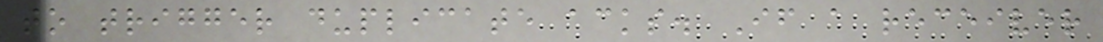to trigger duplicate acks. If a receiver
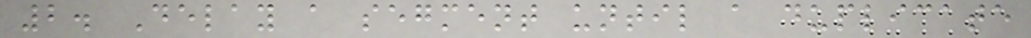2. Delay a segment until a duplicate
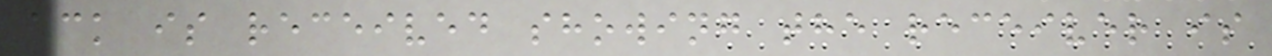ack is received showing the receiver is
